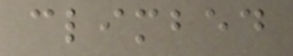climbed
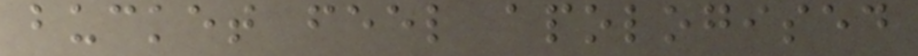bucket feel apologised
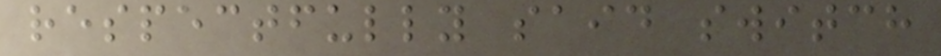respectfully said switch
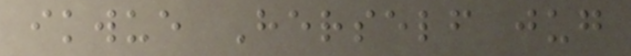ikwue Herself jug
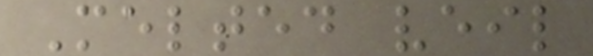Melted veil
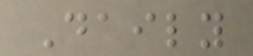Daily
